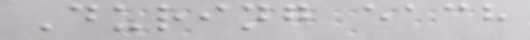During each
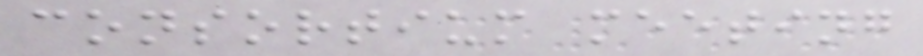consortium meeting
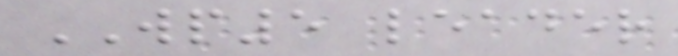WP5 leader
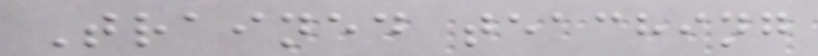Trained teaching
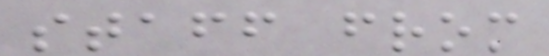staff from
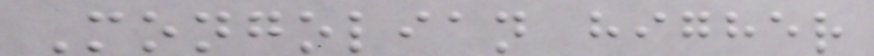Mongolian higher
